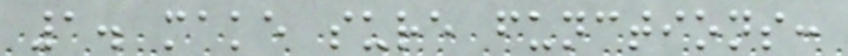1. make sure functions:
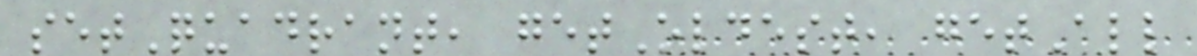setQuadrant, getOldest, getAll
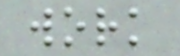work
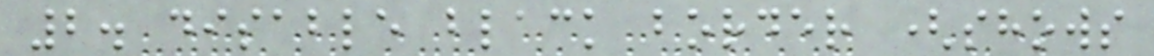2. disable black border (shows
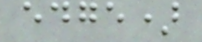edge)
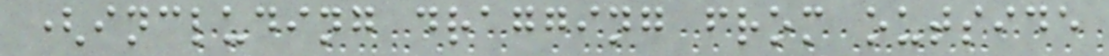(including dragging from outside
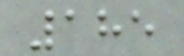185
